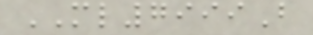ML7999B
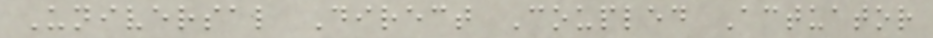Universal Direct Coupled Actuator
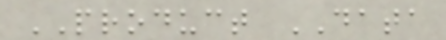PRODUCT DATA
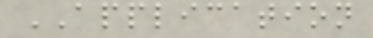APPLICATION
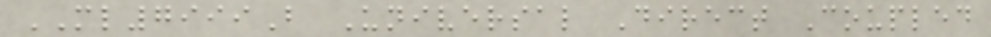ML7999B Universal Direct Coupled
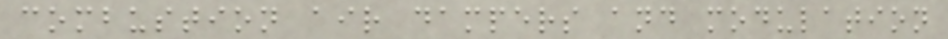combustion air dampers and modulation
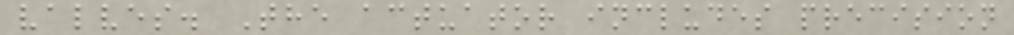valves. The actuator includes precision
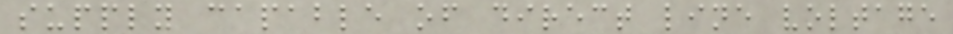supply capable of direct line voltage
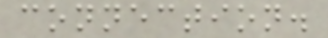connection.
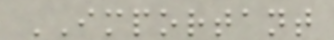IMPORTANT
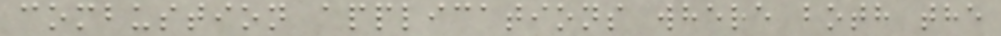combustion applications where both the
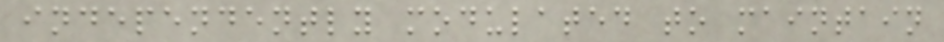independently modulated to maintain
